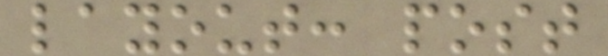layout: post
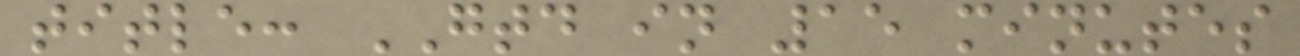title: GTD in 15 minutes
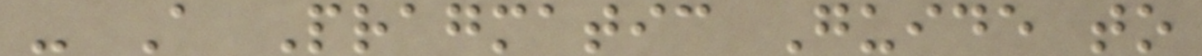- A Pragmatic Guide to
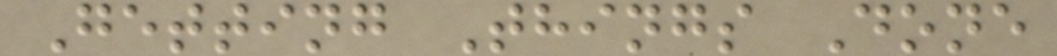Getting Things Done
